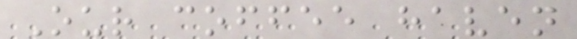Our coffee haven
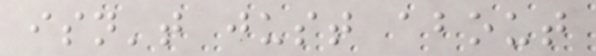isn't just about
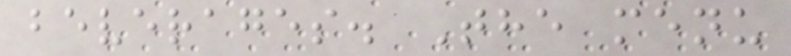beverages. The menu
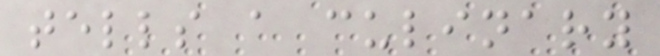tells a culinary
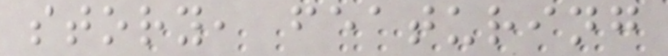story, featuring
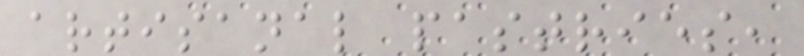artisanal pastries,
